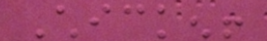Chicken!
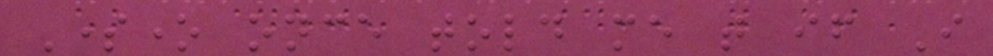Someone once told me that if I
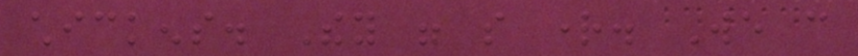chickens. They were so right. We can
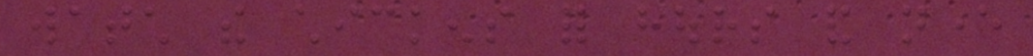watch the chickens for hours and never
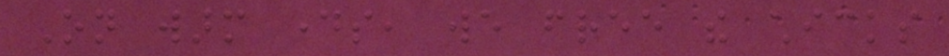On warm days, we free the chicks
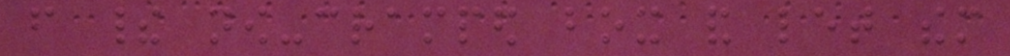from their now-cramped box and let them
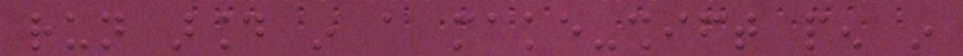run around in a make-shift pen in
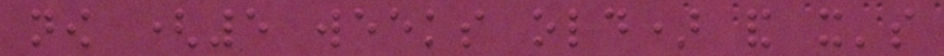now (5 weeks old) and it's
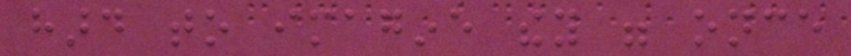hard to imagine they were once
